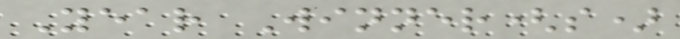Year Winner(s)
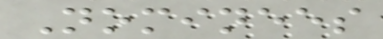Nominees
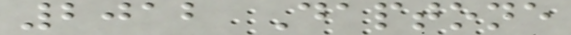2012 Daptone
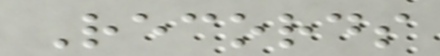Records
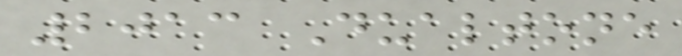2013 Dualtone
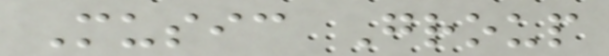Music Group
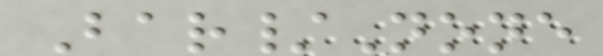Bar/None
